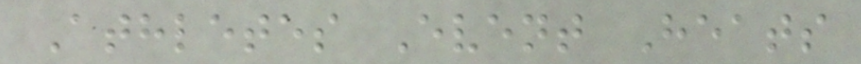Athletes Event Heats
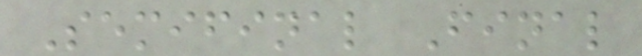Semifinal Final
